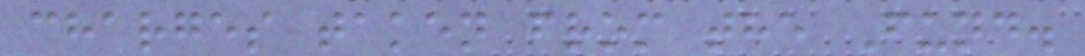charges taken from the Fund.
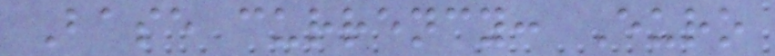Base currency: Euro
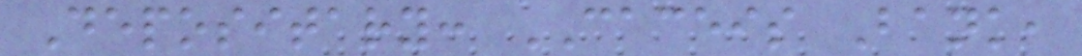Depositary: CACEIS Bank,
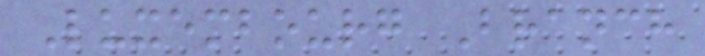Luxembourg Branch
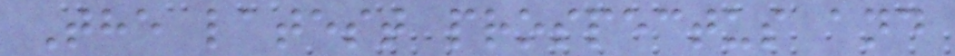The latest prospectus and
